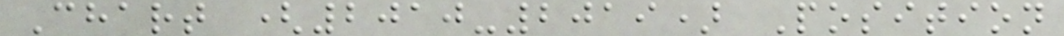Chart (2010-2019) Position
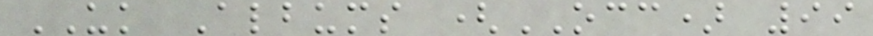UK Albums (OCC) 99
